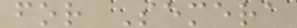for Semera
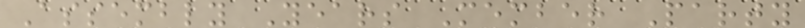Assembly Years Member Party
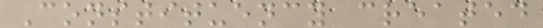Constituency created
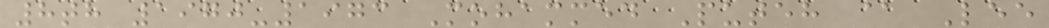8th 1970-1973 Mohammed Puteh @ Lee
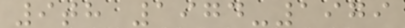9th 1974-1979
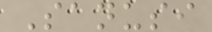Sanusi
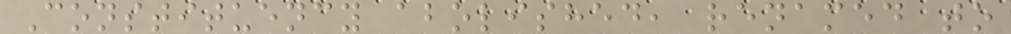Constituency abolished, renamed to
